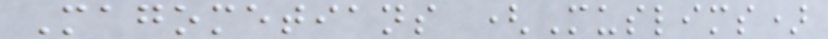Magometians (Muslims)
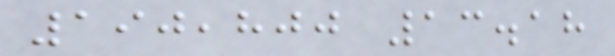190,800 13.18
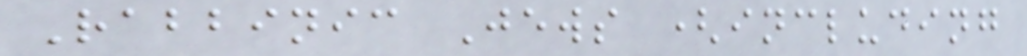Rabbinic Jews (including
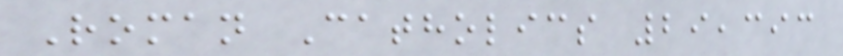Roman Catholics 29,393
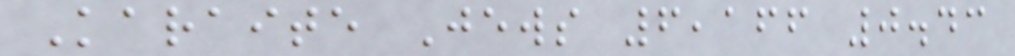Karaite Jews 6,166 0.43
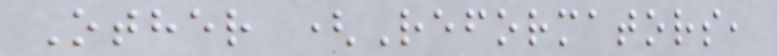Other (Reformators,
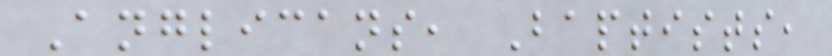Anglicans, Baptists,
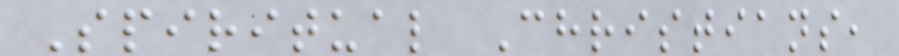Spiritual Christians,
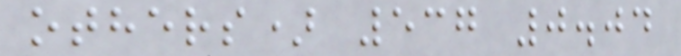others) 537 0.04
